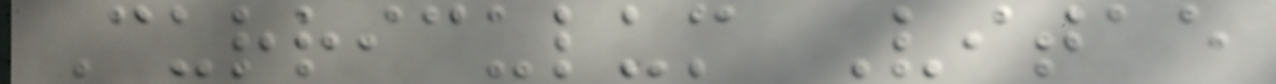Curriculum Vitae
